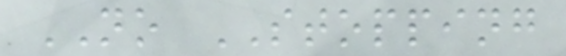NO STOPPING
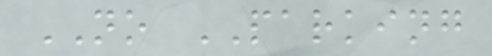NO PARKING
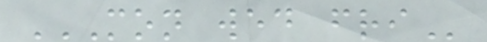MON WED FRI
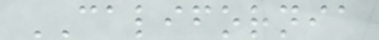CALIFORNIA
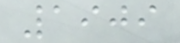1909
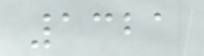1321
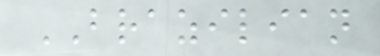BRAZILIAN
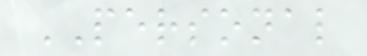PERSONAL
